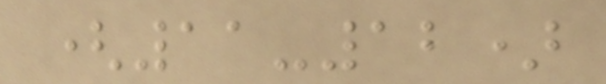(11-12)
